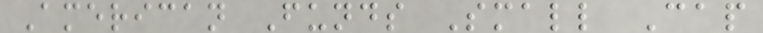American Funds Small Cap
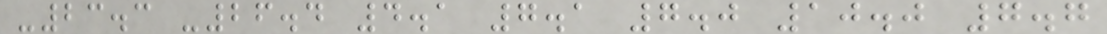-23.3 -26.4 4.1 7.1 7.0 10.0 7.7
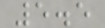5.5
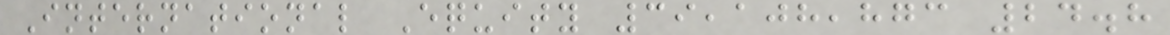International Equity 39,108,873 24.8
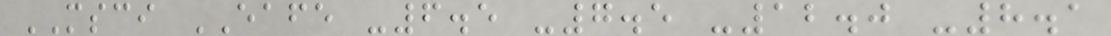MSCI EAFE -6.5 -7.5 -12.0 -8.1
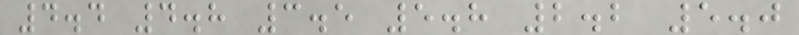4.4 4.8 3.5 5.8 2.2 5.0
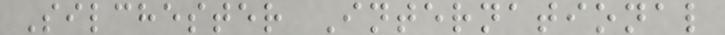Silchester International
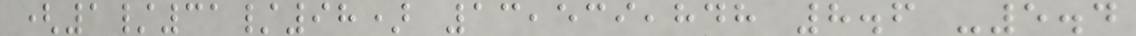(1/31/98) 13,539,848 8.6 -5.4
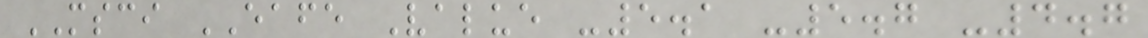MSCI EAFE Value -5.1 -5.7 -4.7
